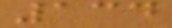134
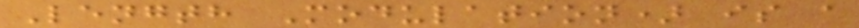Length Modulation) is a
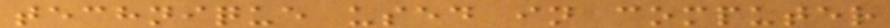technique used in computer
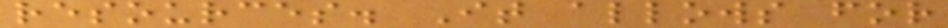resources. It allows for
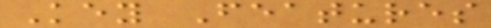Key Features
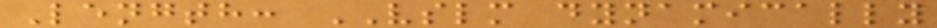Length: VSLM dynamically
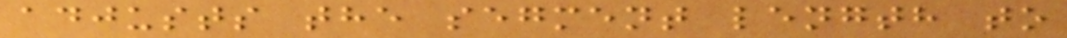adjusts the segment length to
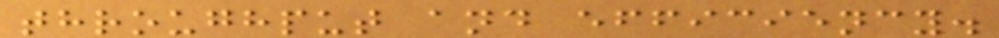throughput and efficiency.
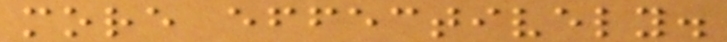more effectively.
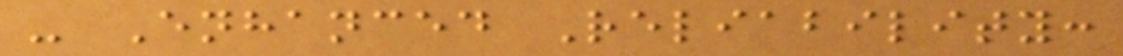- Enhanced Reliability:
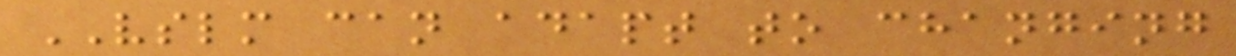VSLM can adapt to changing
